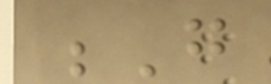G
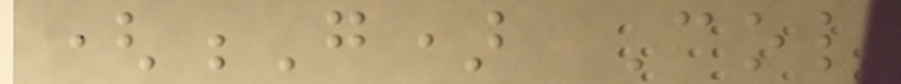(G) Col
